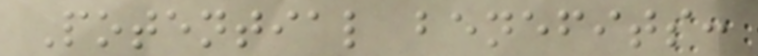Potential benefits:
